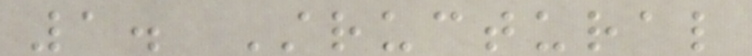1. Structural
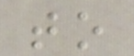to
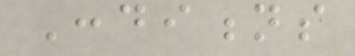Conditions
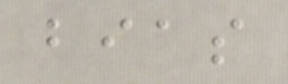bias
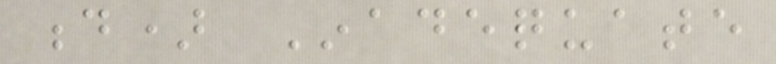d) Inadequate
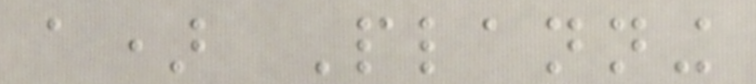a) Planning
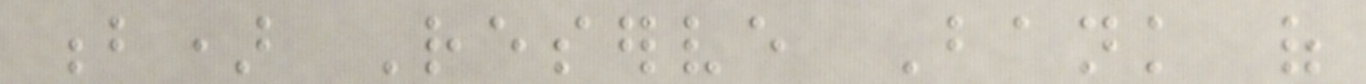b) Reserve Bank of
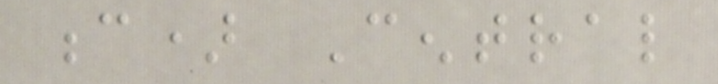c) Central
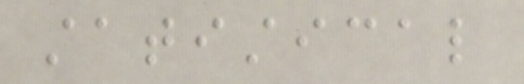statistical
